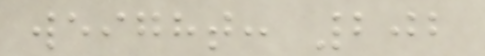weight: 202
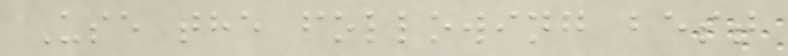Use the following best
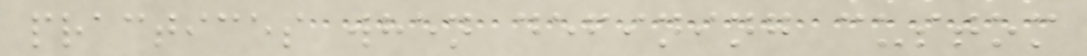practices when defining custom
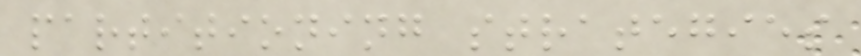partitioning strategies
